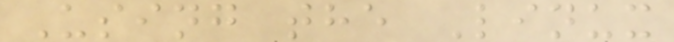Using the Linux
